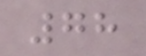78
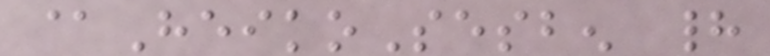@HeikoSesben had
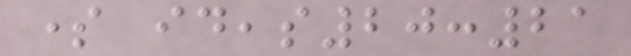some ideas20:21
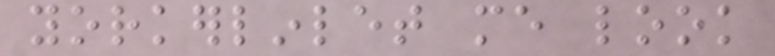yorkerlinlet me look
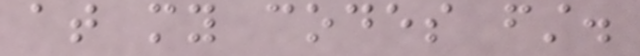at my codes first.
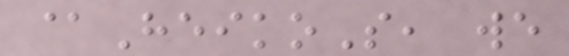@HeikoS, we
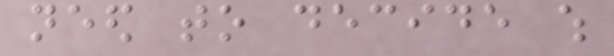need to decide which
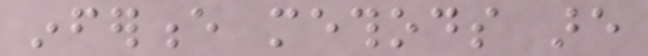inference methods are
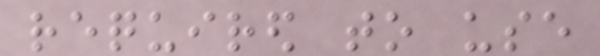required to use
